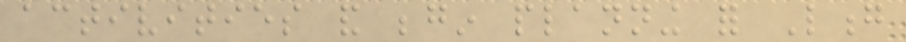activities and begin planning for Long
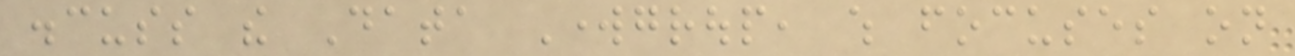discuss the Data Workgroup, which focuses on
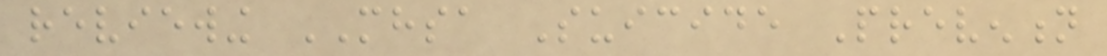reviewing MHSA Suicide Prevention
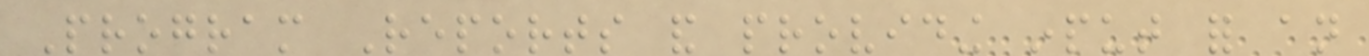Program Reports and providing input for an
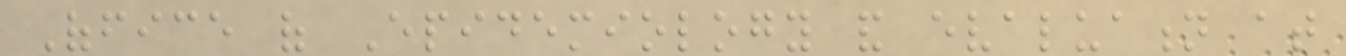Office of Epidemiology and evaluation at
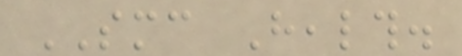SMC Health.
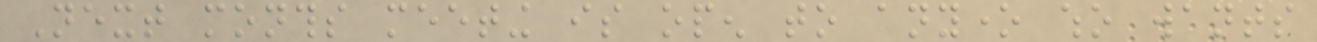Next months meeting is open to anyone who wants
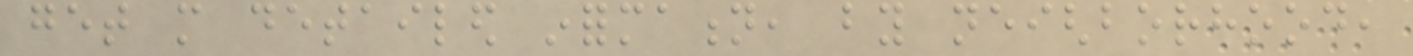get more detailed information, by neighborhood,
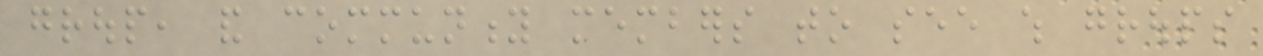group, and community members to see which groups
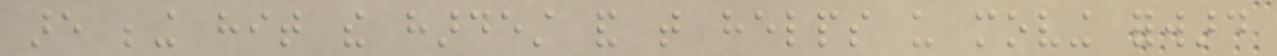are being hit the hardest and that helps us moving forward
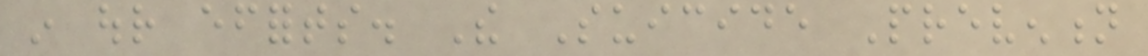in our efforts. The Suicide Prevention
